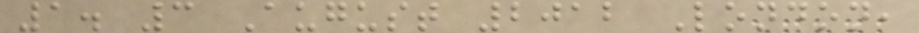1. 3 August 2012 London,
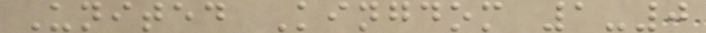United Kingdom 1-0
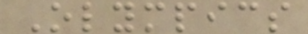Olympics
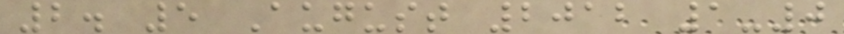2. 5 August 2012 1-0
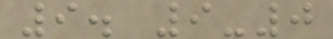9. 9-0
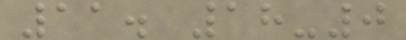11. 18-0
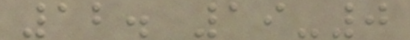12. 19-0
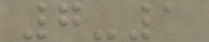7-1
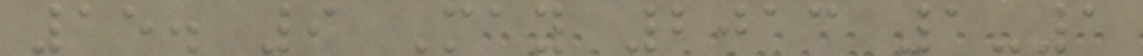15. 9 May 2013 1-1
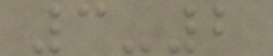3-2
